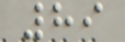89
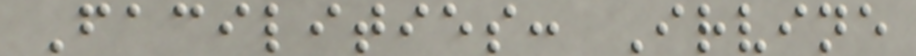Facilities: Irvine
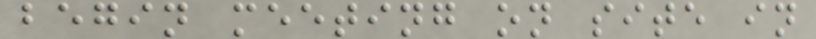begin meeting on site in
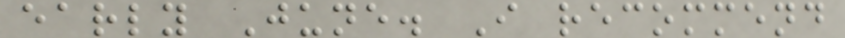early June. I recommend
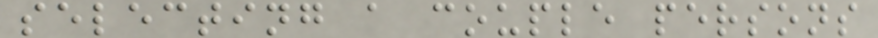selecting a couple persons
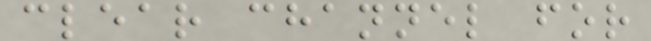clear channel for
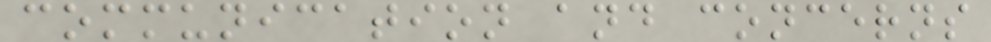communication and concerns
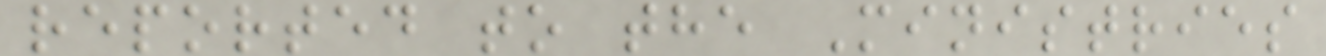reported to the Ministries
